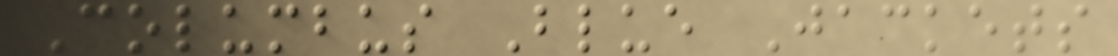Columbus Blue Jackets
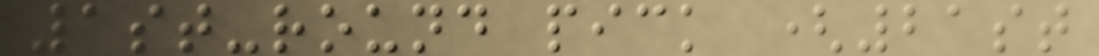1st-round pick (21st
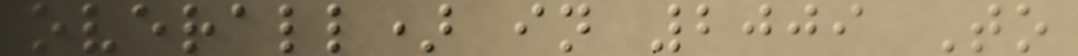overall) in 2009 To
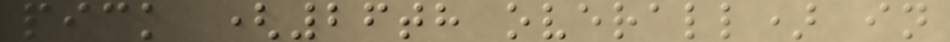pick (26th overall) in
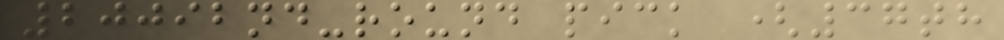20092nd-round pick (37th
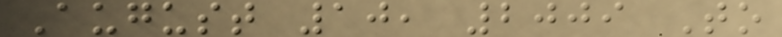August 10, 2009 To
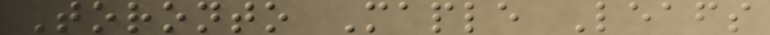Toronto Maple Leafs
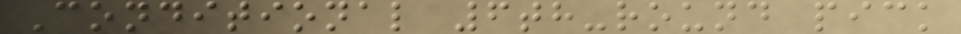Conditional 6th-round pick
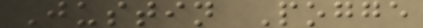Justin Pogge
